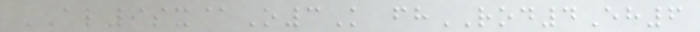AL9sx@O3K fhROD4Eh6
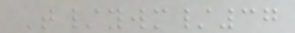T/ywm/37
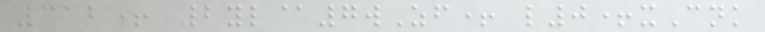312+ 2yl@7wZf+ l0+xCnk
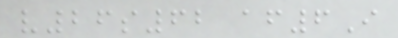v26s62 af6I
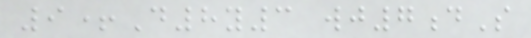9+D8y3 wj7dS
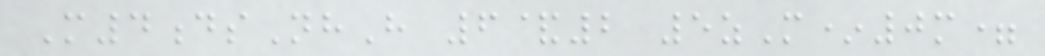M4dsNhH 6&2 5zM*0m=
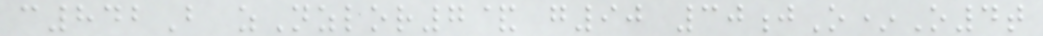c842B zNzlor7& g90 30jO*O4t
